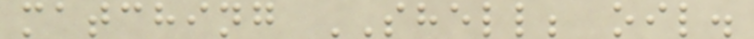matching SHELL; oil.
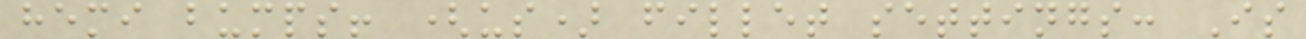hemi bumps! (us) fillet settings: Is
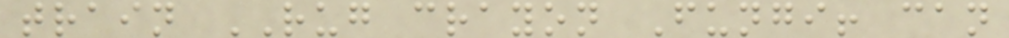train RUG crayon Fungi! can
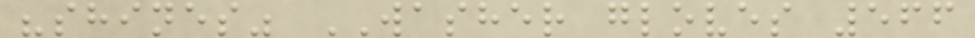"shines" WASHER gloves 566
